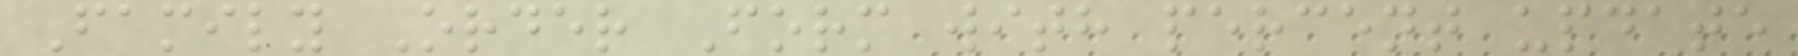Family Order Form with percent update
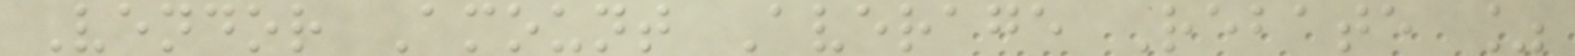Vendor Amount Average Rebate %
